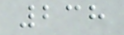238
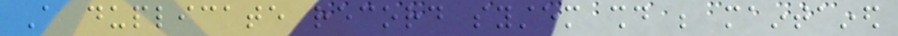A duplicate record system should be maintained
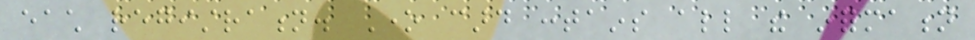each registration. One card contains all the information
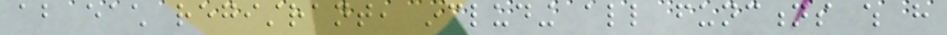about each registrant, including all functions which have
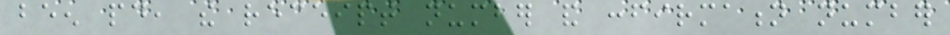been paid, the receipt number and confirmation number
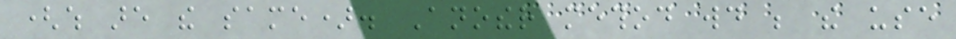(which are the same). Another method would be the use
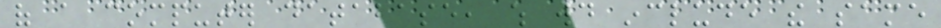of a computer database, which would include the same
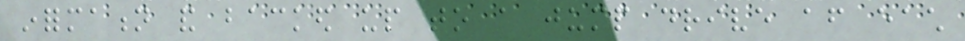information and backed up to a jump drive after each
